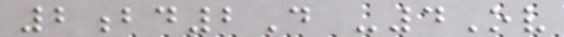2bd2D -4Ov
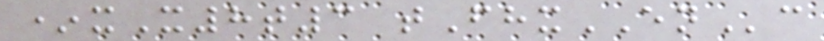*xX8t3 tFhxENc
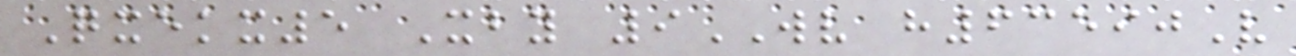Qxekx5 Xby 9WV h63590V
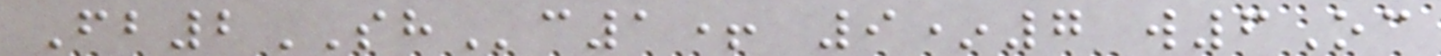Fb2SHc1+ 9*7 w6Oc
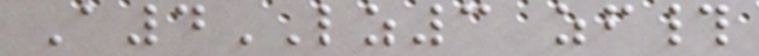A4LZ3 zf#
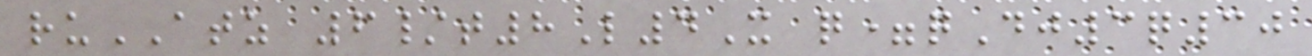ruATZ 6/t8L4X q=qDj3q30
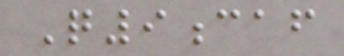Q9caf
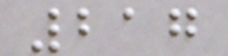217
